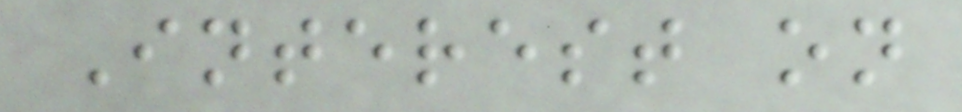Interest on
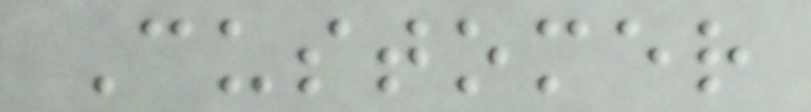Customer
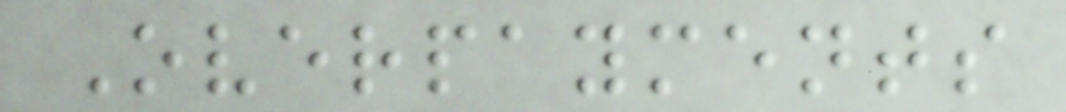Overpayments
